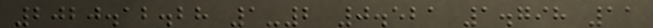2020.12.28 1-2 0.521 1.798 11
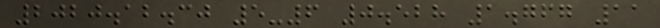2020.12.30 5-6 0.528 1.767 11
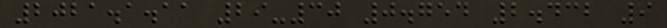2021.1.11 29-30 0.754 2.432 9
